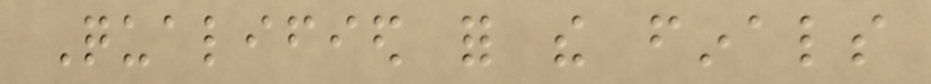Qualified for the finals
